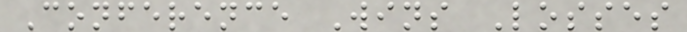Conference Wins Losses
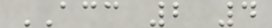ACC 2 4
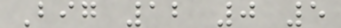Big 12 0 5
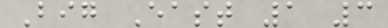Big East 1 3
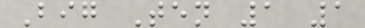Big Ten 1 1
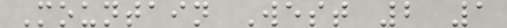Mountain West 2 1
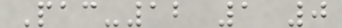Pac-12 1 0
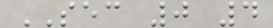SEC 0 4
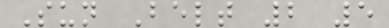Sun Belt 2 5
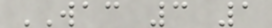WAC 3 1
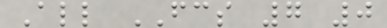All FCS 7 0
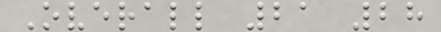Overall 21 28
